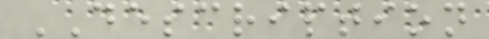DESCRIPTION
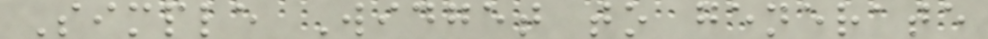Simple Widget to generate
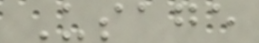Usage
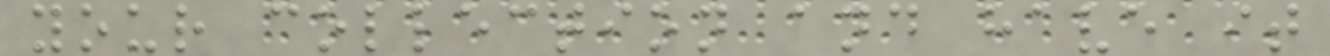your collection and have it
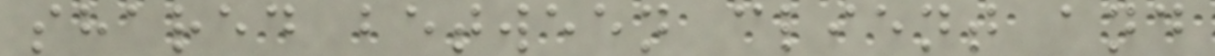shared between client and
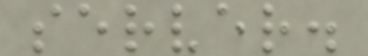server.
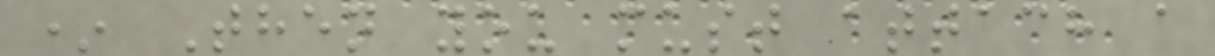* Then you must attach a
